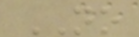NO
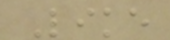Like
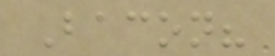Bacon?
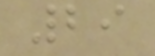29
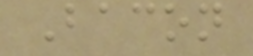Bacon
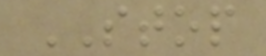STOP
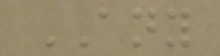ANY
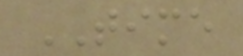TIME
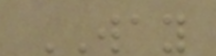WAY
